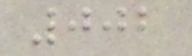002
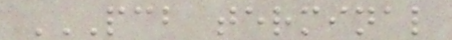PCB TERMINAL
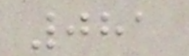081
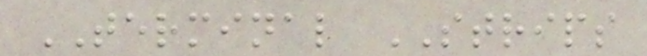TERMINAL STRIPS
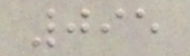095
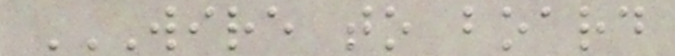WIRE TO BOARD
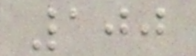100
